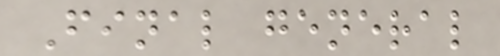Final general
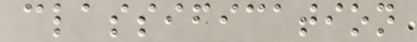classification
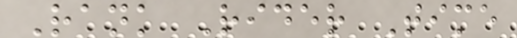Rank Rider Time
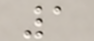1
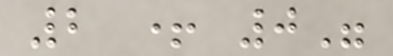2 + 0"
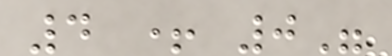4 + 0"
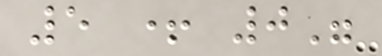5 + 0"
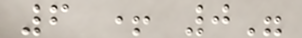6 + 0"
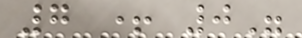7 + 0"
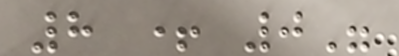8 + 0"
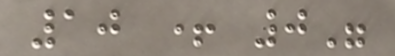10 + 0"
